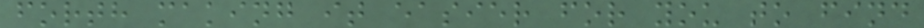forth making it easier for you to find
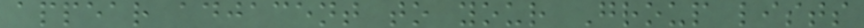appear adjacent to your Group lists
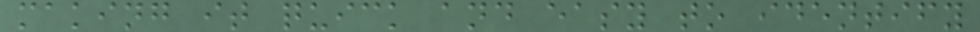making it quick and easy to identify
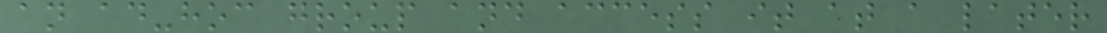an ad-hoc group and access it at a later
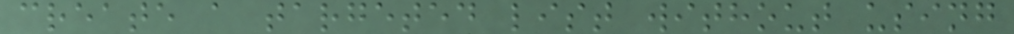create a targeted list without using
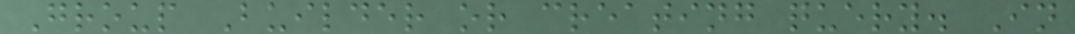Group Builder or creating query. In
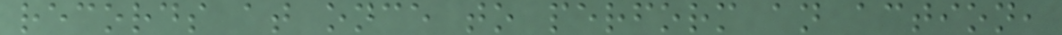records at once to perform an action,
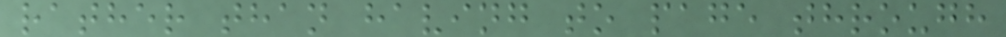rather than having to page through
